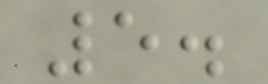5.
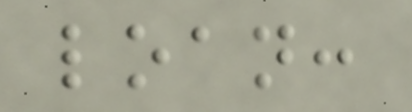loan:
